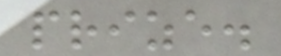prize.
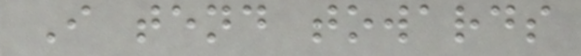I tend towards
